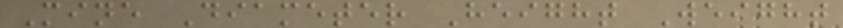Mine Diameter Height Weight
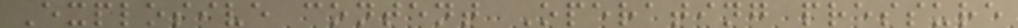Explosive content Operating pressure
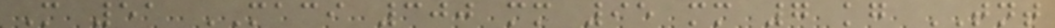M 51 MACI 300 mm 95 mm 7 kg TNT
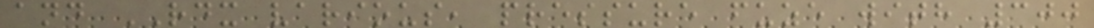and RDX various, pressure fuze with 300
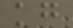kg
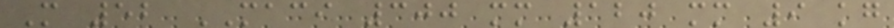M 52 MACI 300 mm 120 mm 9 kg
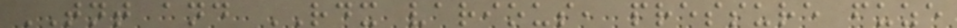TNT and RDX various, pressure fuze
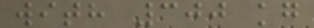with 300 kg
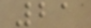21
